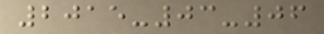2015-03-06
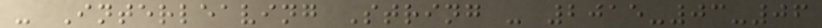- Interleaving String - 2015-03-06
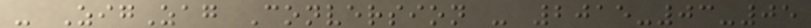- ZigZag Conversion - 2015-03-05
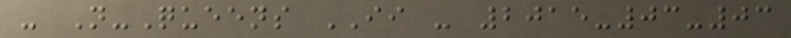- N-Queens II - 2015-03-03
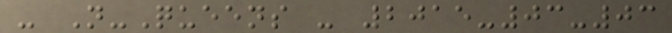- N-Queens - 2015-03-03
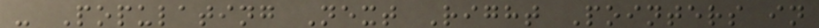- Populating Next Right Pointers in
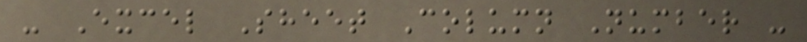- Excel Sheet Column Number -
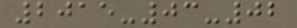2015-03-02
